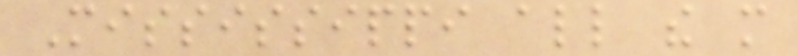Mississippi all the more
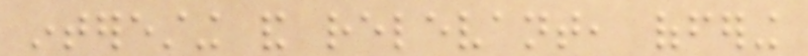interesting and relevant, offering
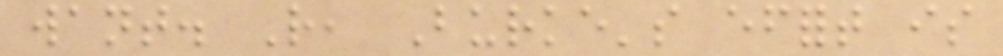want. Rather, Burke's effort is
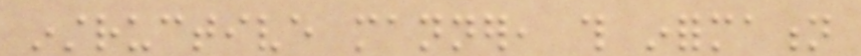instructive manner, this information
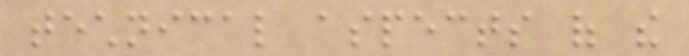technical aspects of the
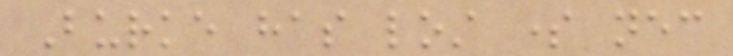Burke has lost some necessary
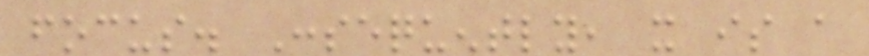focus. Consequently, it is a
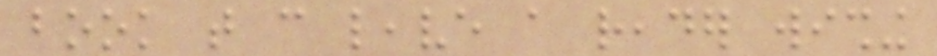book that can leave a reader wishing
